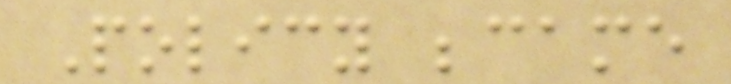Policy became
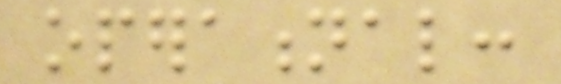operational:
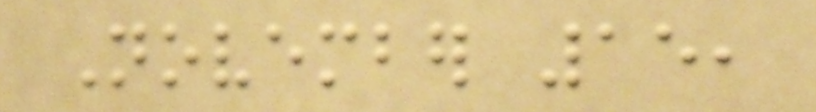November 15,
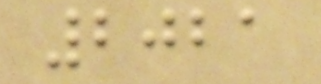2021
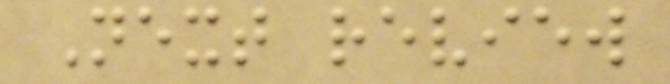Next review
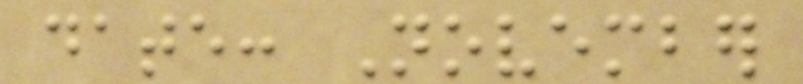date: November
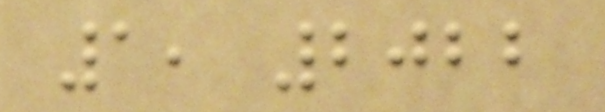1, 2022
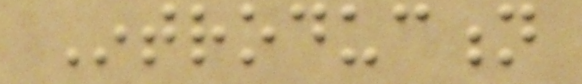Introduction
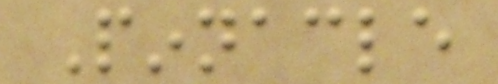Pinnacle
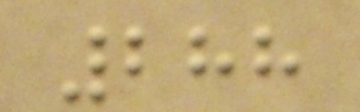288
